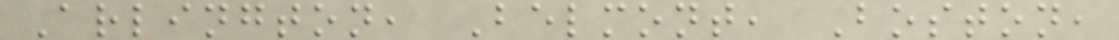Arlington, Belmont, Boston,
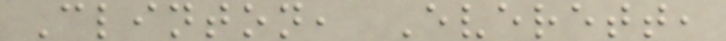Clinton, Everett,
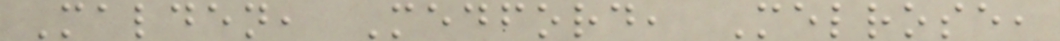Malden, Medford, Melrose,
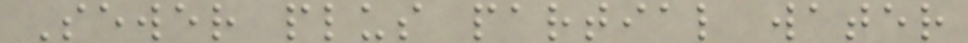Sewer plus partial water
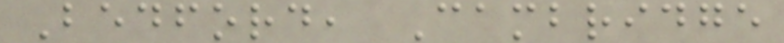Bedford, Cambridge
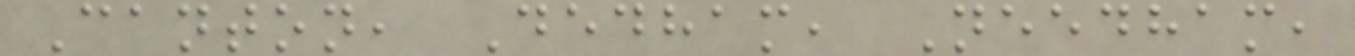Canton, Dedham, Needham,
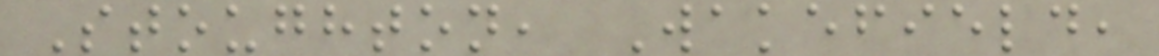Stoughton, Wakefield,
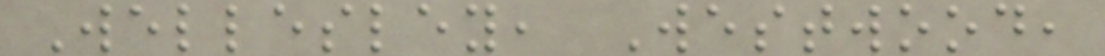Wellesley, Westwood,
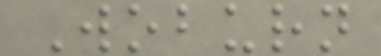Woburn
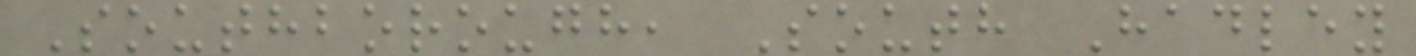Southborough, South Hadley
